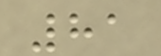81
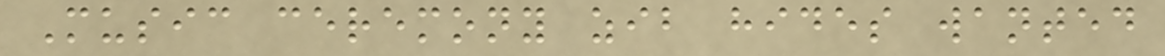Music ceremony zib hides wanted
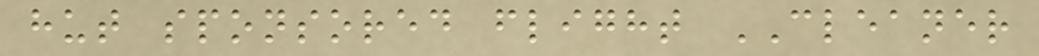hut sponsored flight CLEANER
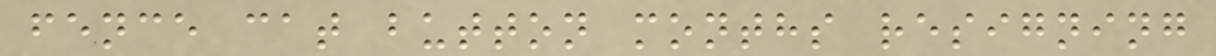fence cat button months resigning
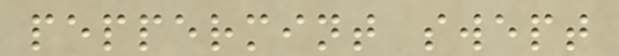peppermint swept
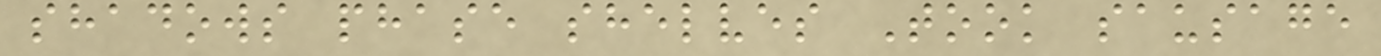shadows phase shelves Took sausage
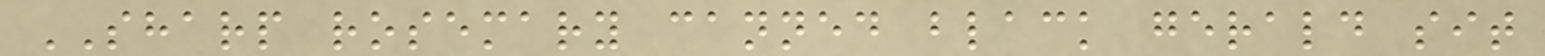SHARP rosemary canned black gerald sit
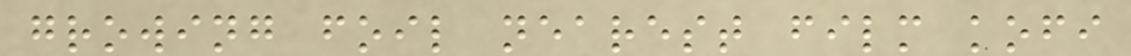growing foil nearest film kofi
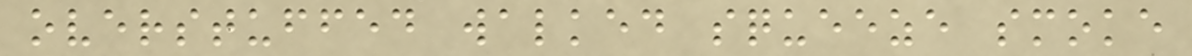overstuffed walked squeeze smoke
